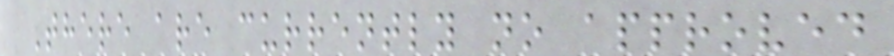There are currently no approved
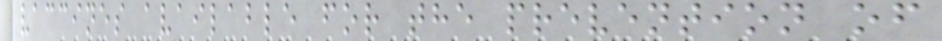vaccines available for the prevention of
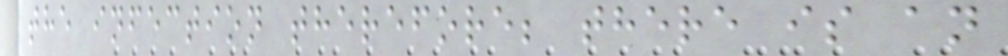the infection therefore; there is an
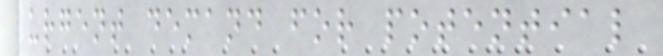urgent demand for potential
